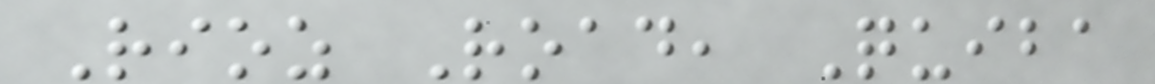Rioz Road, Quiba
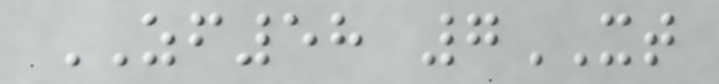ZF58 7XT
